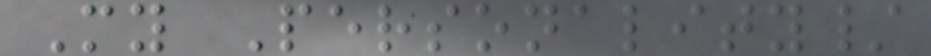My Personality/
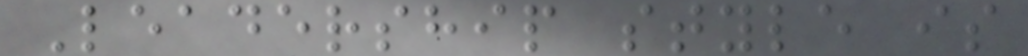Leadership style is
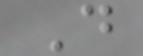D
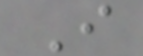I
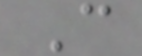C
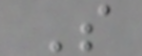S
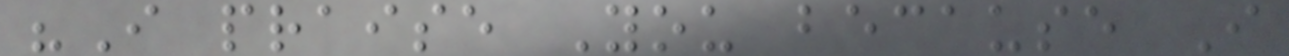"I praise You because I
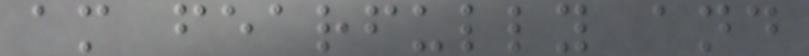am fearfully and
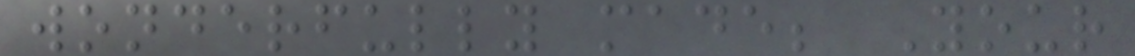wonderfully made; Your
